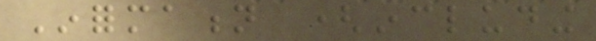Information (including
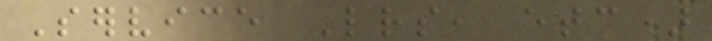Service Letters, etc)
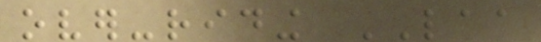over-riding LAA
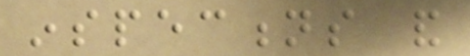inspections and
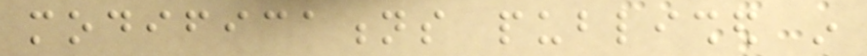modifications published in
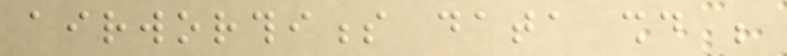airworthiness data should be
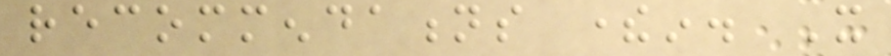recommendations therein. It
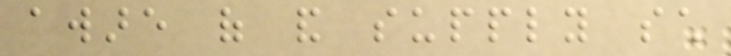aware of and supply such
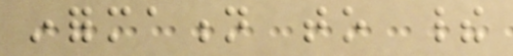information to their
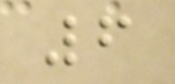6
